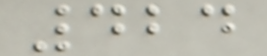424
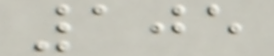105
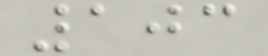103
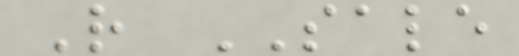R SALE
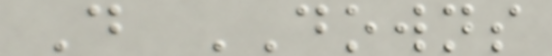D DOWNS
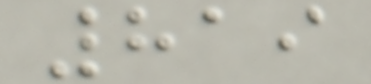819
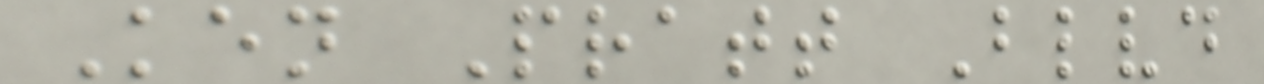Ken Pratt Blvd
